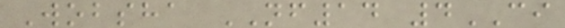Wobsha NF14 4CI
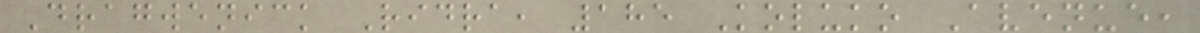Dragwenick Ridra, 185 Koluko Avenue,
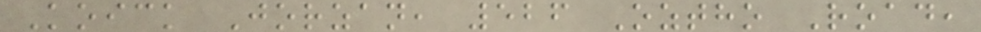Koick Jorzan, 526 Oztho Road,
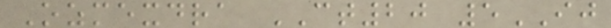Ozmexdra CT20 5IJ
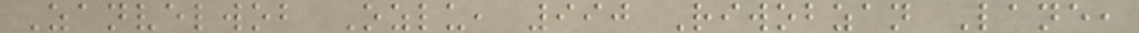Zanvelwob Ozlu, 990 Riwobzan Lane,
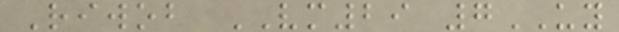Riwob VM29 7UY
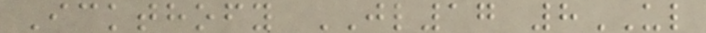Ickthofy JL17 8UL
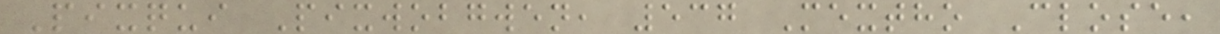Pixqui Pixwobgwen, 537 Mextho Close,
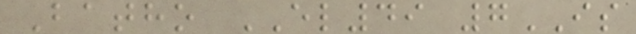Batho EL49 7IS
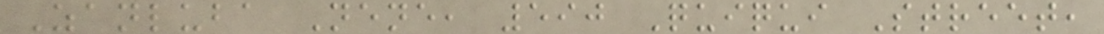Zanluba Nene, 590 Quiqui Street,
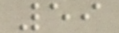59
